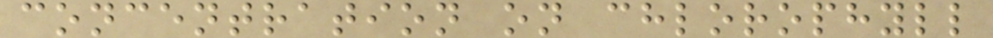concentration on chlorophyll
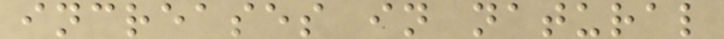increases in natural
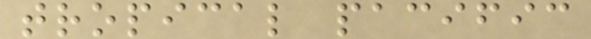tropical pacific
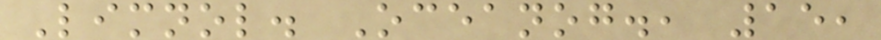Limnol. Oceanog., 15,
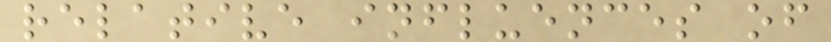relative influences of
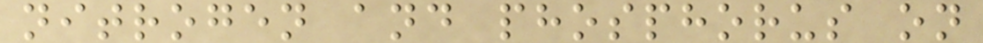nitrogen and phosphorus on
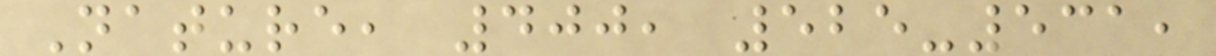Nature, 400, 525-531,
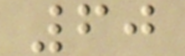60
